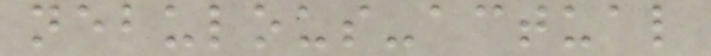nebulous-actual
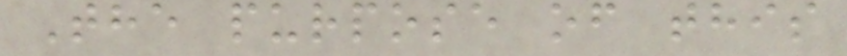The purpose of this
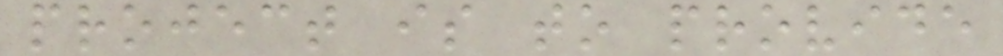project is to provide
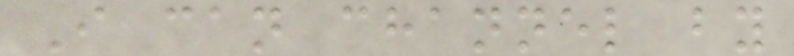I can channel by
